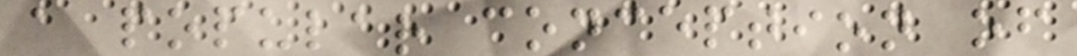a popular conception of
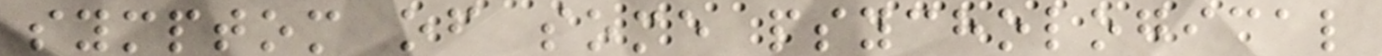symptom of some psychological
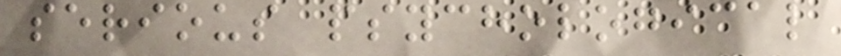serious psychological
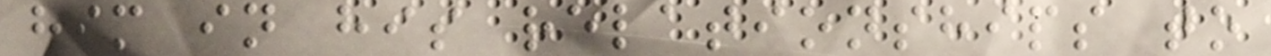him in his relationships to
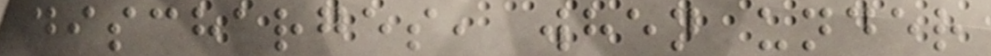discharges, when under
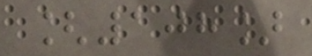[108]
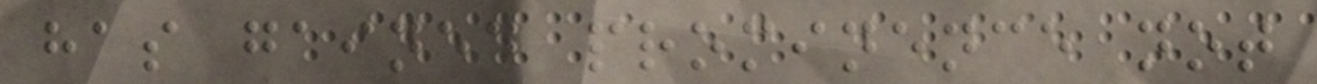has gained prominence not
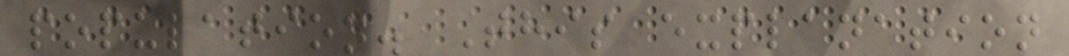population. This explanation
